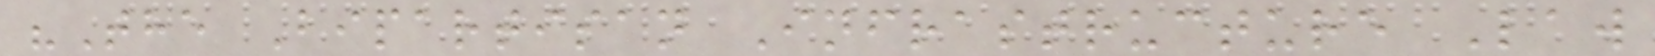"The Bipartisan Infrastructure Law
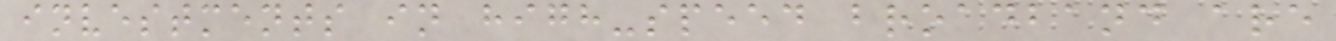investments in high-speed broadband are
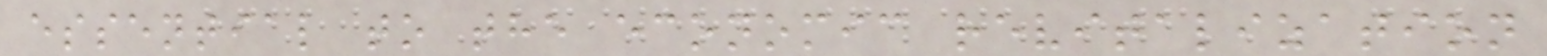essential to the economic revitalization
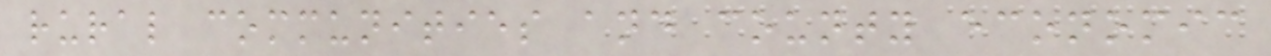rural communities and county economic
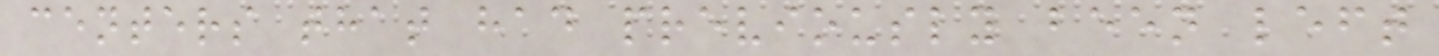centers that had previously been left
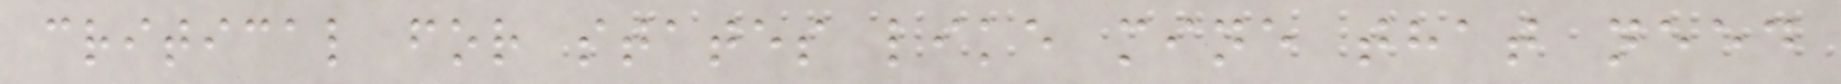critical for states like mine that need
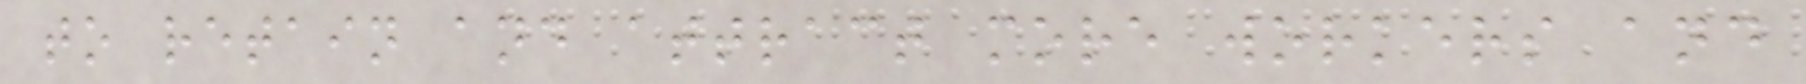to retain and attract more workers and
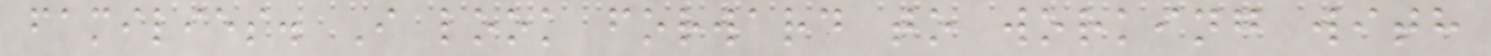families. I look forward to working with
